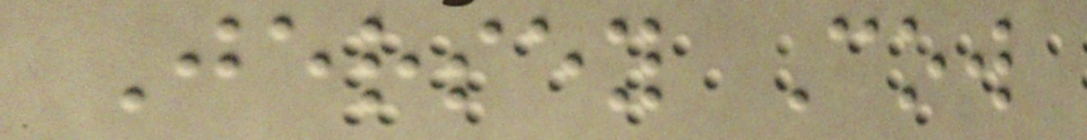Jersey Cow
